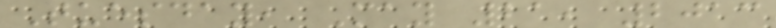Tuesday, May 21, 2013
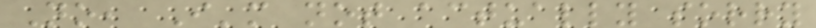No, I'm not actually sorry
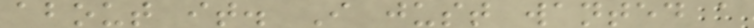about it. I just wanted a
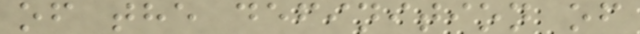of the definition of
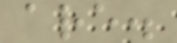are.
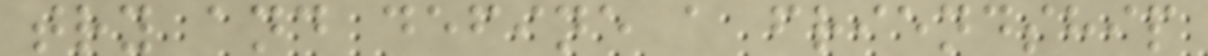try and define a friendship
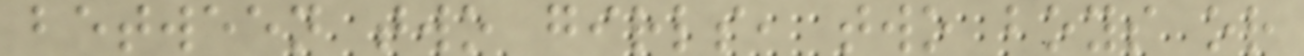between two girls, two boys or
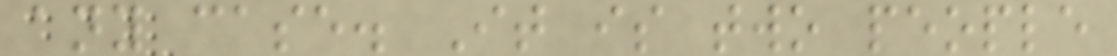any case. It is two people
